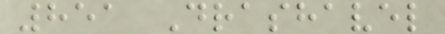851 Drashavel
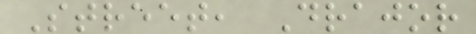Street, Drajor
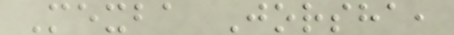Mexba Jorsha,
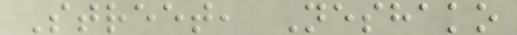Street, Neshako
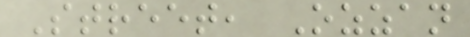Street, Ozzan
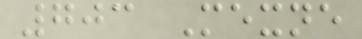703 Mexne
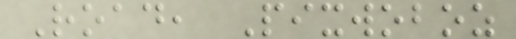Road, Pixwoboz
